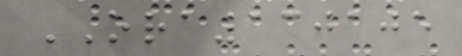ORA130105
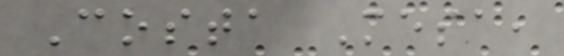Costa Mesa,
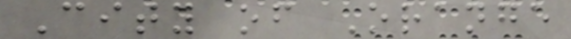City of Orange
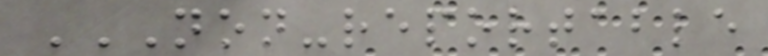NON-REPORTABLE
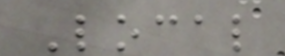Local
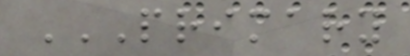PRIMARY
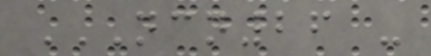NCN26 -
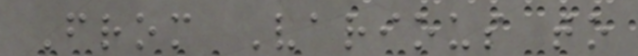From Various to
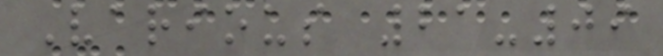Various 21-09
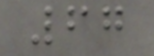67
